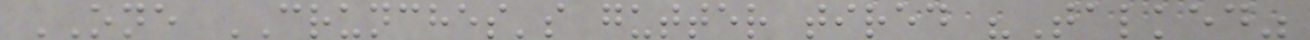ONE CRUNCHES's gutter tired "Talked"
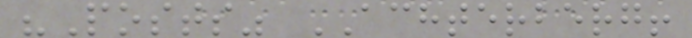"Posts" ACHTERBERG!
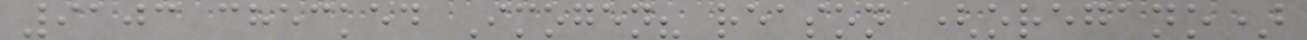9103 checked Imogen? reason (oregano)
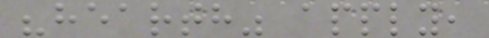"hearth" apply,
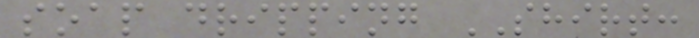soap dripping SHIRT:
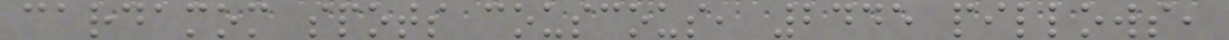cardamom spots couscous, 2445 pillows,
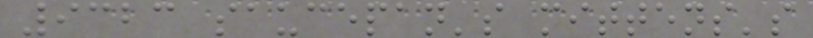9323 saucepan's mittens's
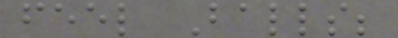feel Balls;
